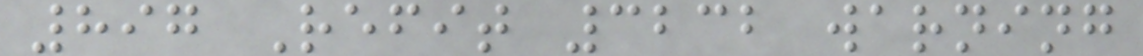897 Refit 3232 warning
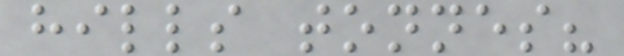hills tonnes?
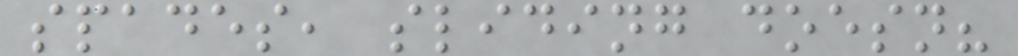spades, sliding doesn?
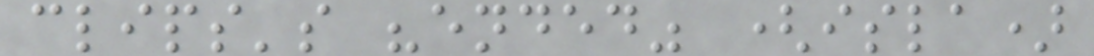clips's "ended" (isla)
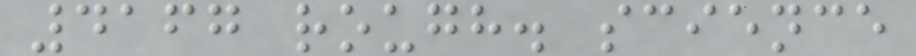4167 rough. science
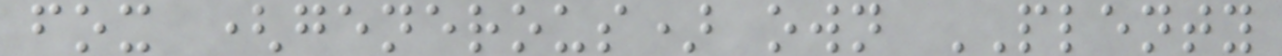fox (generous) own PLENTY
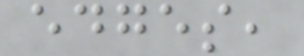edges,
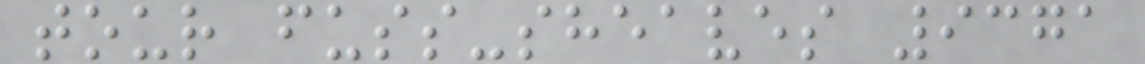tour fuss-sheaves 9371
